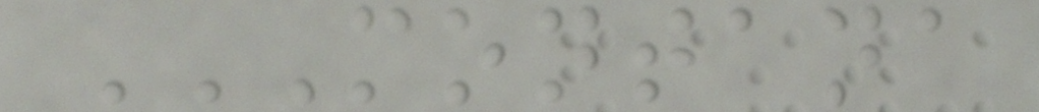MONTANA
